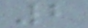2
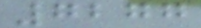7277
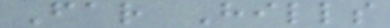Far Hills
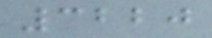3220
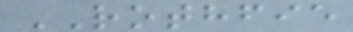ROTHFIE
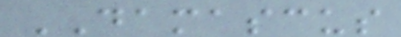DAMASCUS
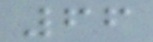66
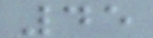45
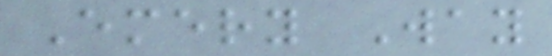Emery Way
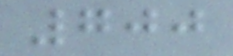700
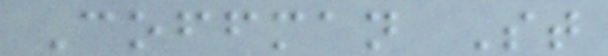Coffman St
